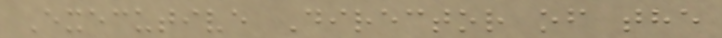Executive Director of the
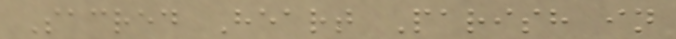Sacred Heart Parish in
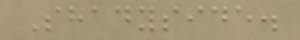Shadyside.
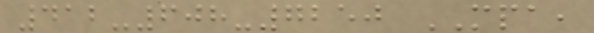412-608-7250 MPA,
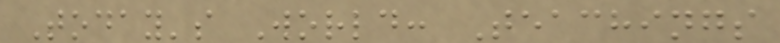Today's World: Teachings
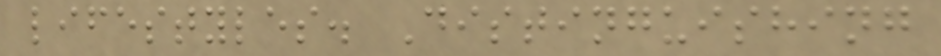lifestyles. Distinguishing
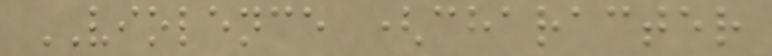VIOLENCE (character
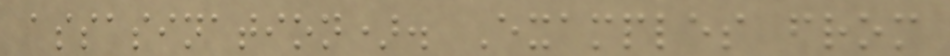assasination). Examples from
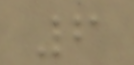6
